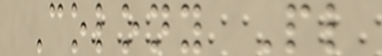Colony Pl
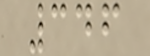346
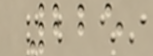225
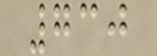730
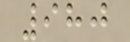980
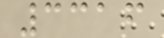3316
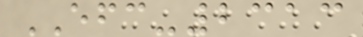EFC-2313
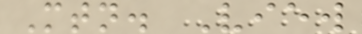Mtn. View
